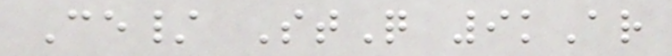Ce/ StQ 9kAr
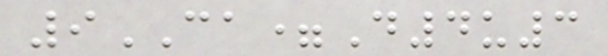9CA=D4u3
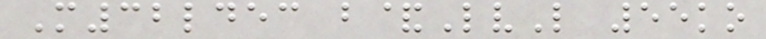M32ldec b&LvL 55ko
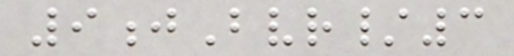9jBvr/3
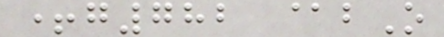+g782 @bO
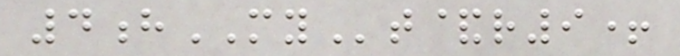4hMYt&r9+
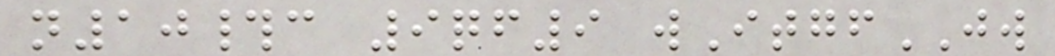n10#c 9qf9 wItgfJW
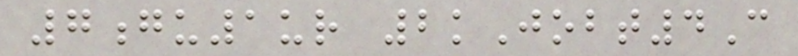7gu1ur 2kJobt4C
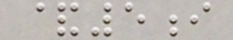&5i
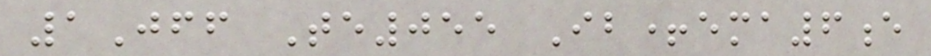1Jff Te055 Ib+ema6e
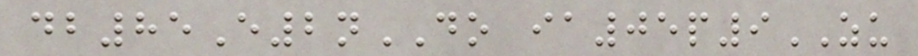db85E2nDO ia05p9ZU
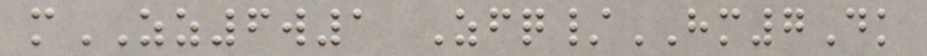mZZ6w1 Zfq/HM7Dk
